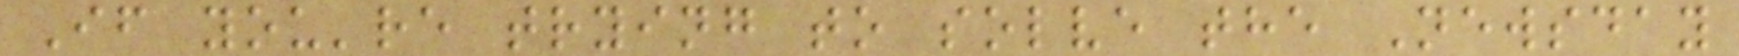If you're trying to solve the Newsday
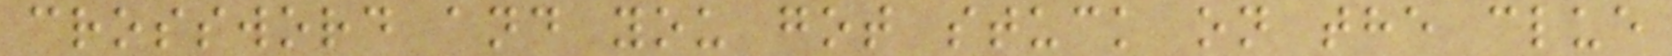crossword and you got stuck on the clue
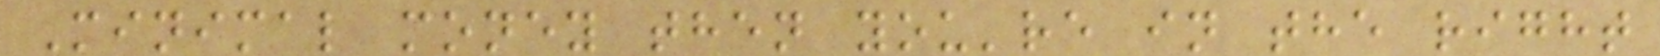Minimal money then you're in the right
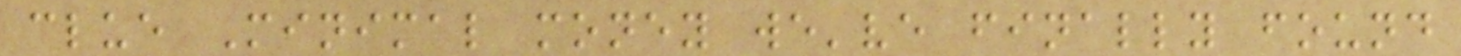clue Minimal money we've finally found
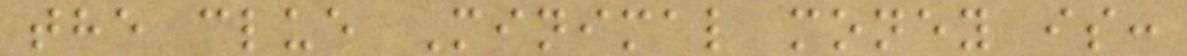the clue Minimal money is:
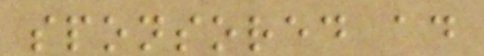sponsored ad
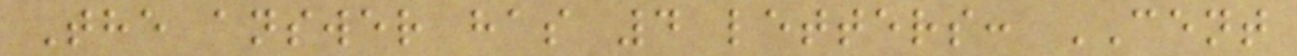The answer has 4 letters: CENT
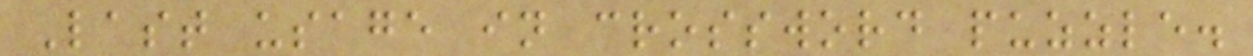Last usage in crossword puzzle.
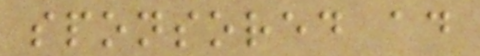sponsored ad
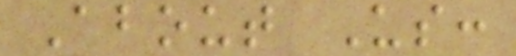About Us:
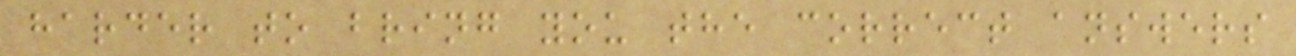harder to bring you the correct answers
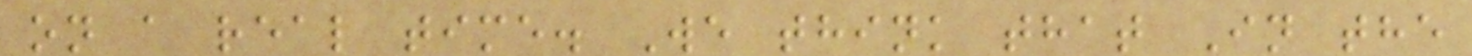on a real time. We think that In the
